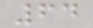64
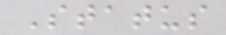Status
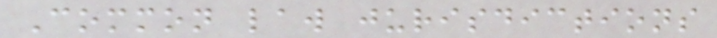Common law jurisdictions
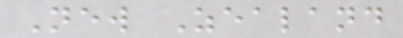New Zealand
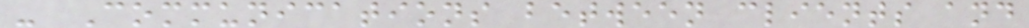- Communications between clients and
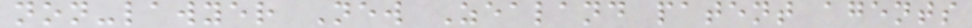non-lawyer New Zealand patent agents
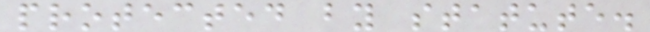protected by statute.
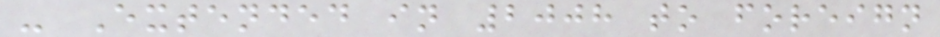- Extended in 2008 to foreign
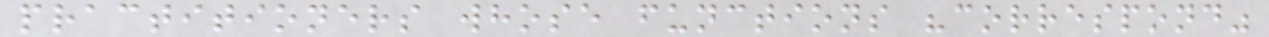practitioners whose functions "correspond"
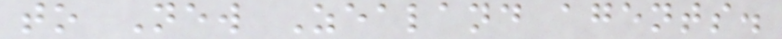to New Zealand agents.
